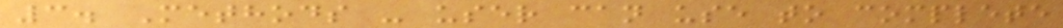3. Methods - user can use to complete
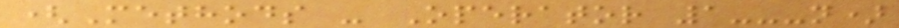(Methods - Operator 1---n)
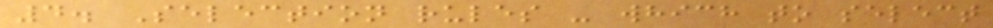4. Selection rules - which to select
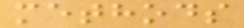methods
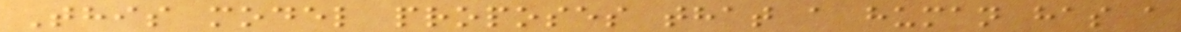This model proposes that a human has a
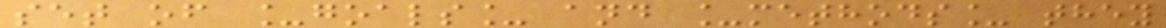set of _goals_ and _methods_ they
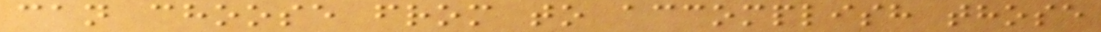can choose from to accomplish those
